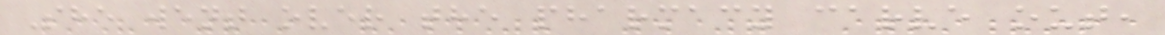She went over the pharmacy carve out,
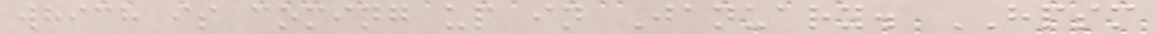which is coming up in January. HPSM
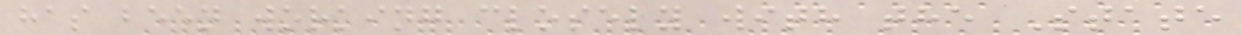has been working closely with the State
